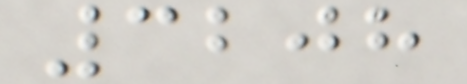3208
